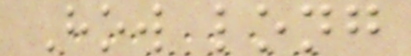How long
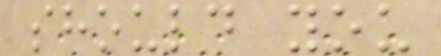should you
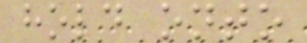hold onto
